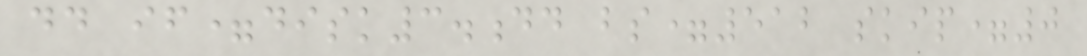dd if=disk3.dd bs=512 skip=0
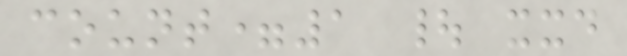count=1 | xxd
